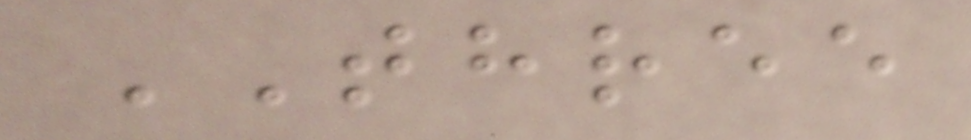THREE
